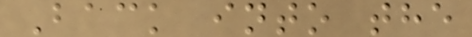Back into the
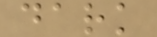dark
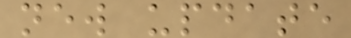new update
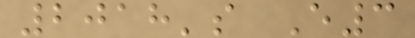2018's E3
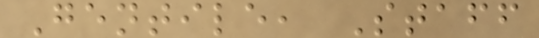Gentile, Staff
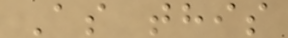As this
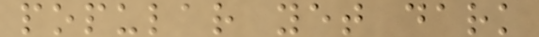popular yet dark
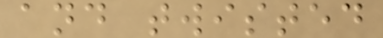and twisted
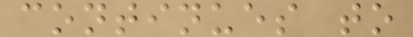continues to
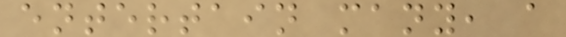entertain many, a
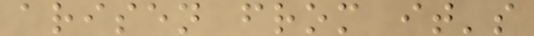arisen from it's
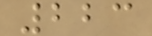223
